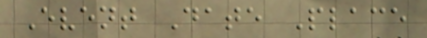Event Date Place
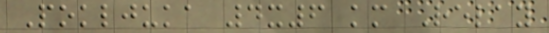Pokljuka 4x6 km Relay
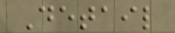Detail
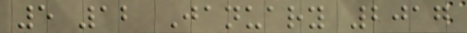5 12 January 2017
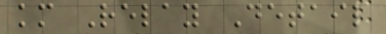km Relay Detail
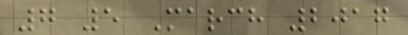7 5 March 2017
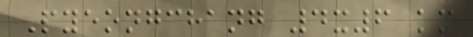Pyeongchang 4x6 km
